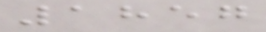1857
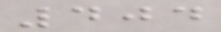404
